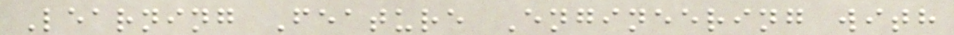Learning Feature Engineering with
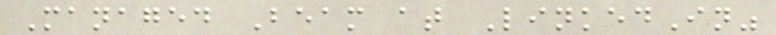Managed Beam at LinkedIn"
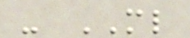- ML
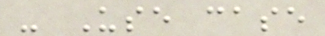- Use case
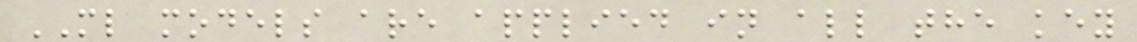ML models are applied in all the key
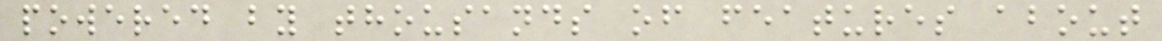powered by thousands of features about
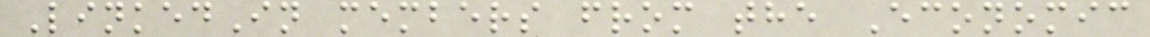LinkedIn members from the Economic
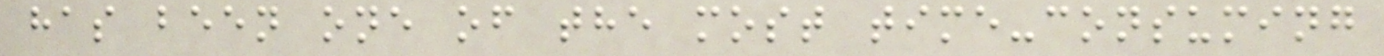has been one of the most time-consuming
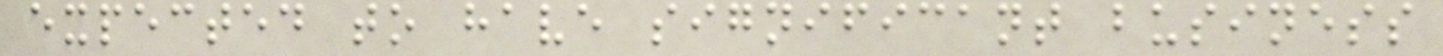expected to have significant business
